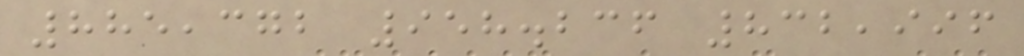885,372 958.236 832,996
